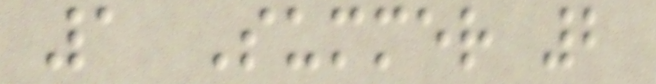1 Summer 2
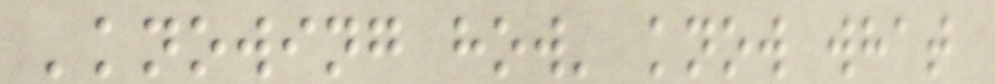'knowing how' know what
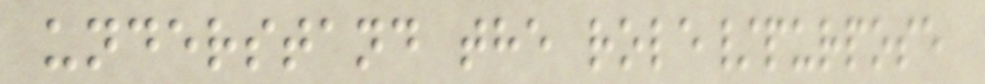understand the role/purpose
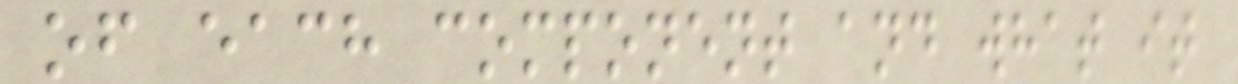of each component and what it
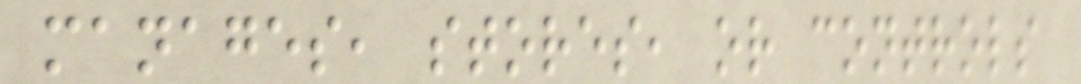manages, stores, or controls
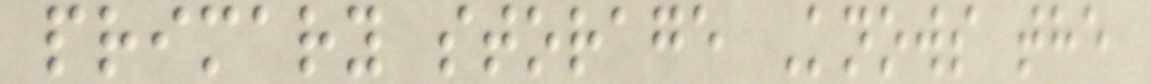primary storage Knows the
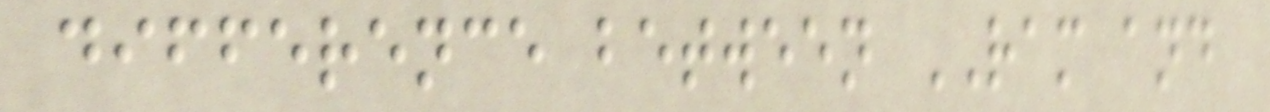difference between RAM and
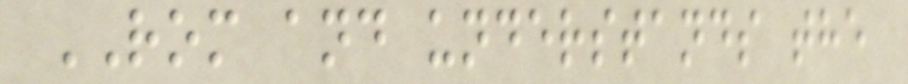ROM and understands the
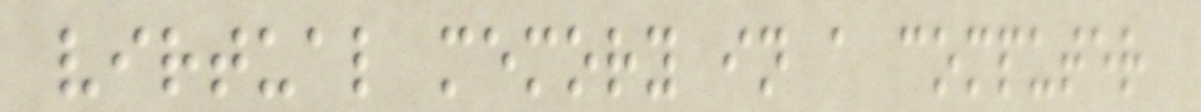virtual memory in a computer
